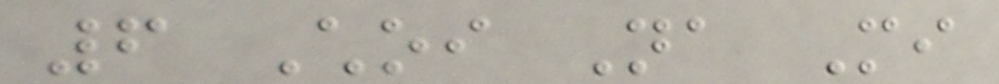6 Choi Na Mi
